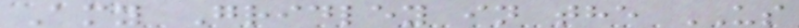Amy Gridley in the US
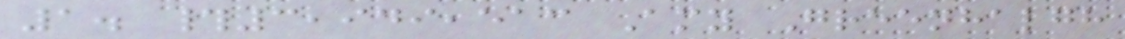1. #3,949,513 Amy Greenhalgh
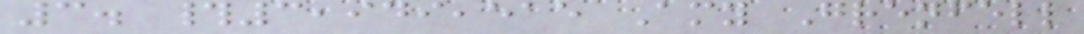3. #3,949,515 Amy Grenfell
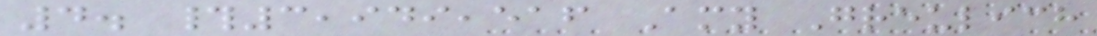4. #3,949,516 Amy Greulich
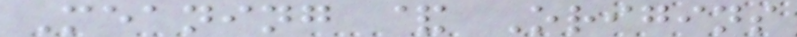Meaning & Origins
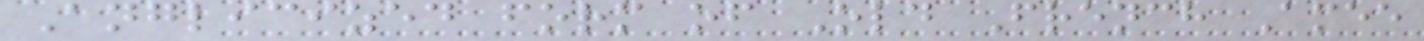Anglicized form of Old French Amee
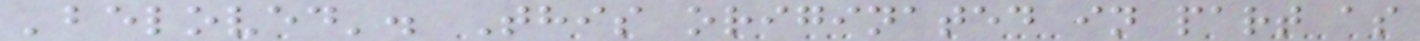'beloved'. This originated in part as
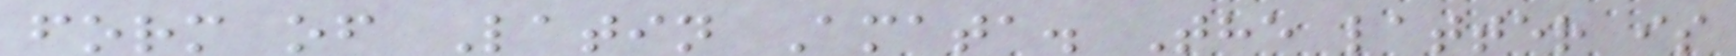form of Latin Amata. The latter is
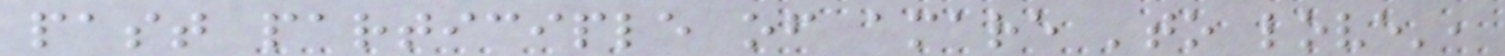past participle of amare 'to love',
